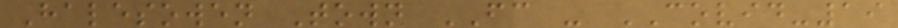Halesowen Town FC - COVID-19
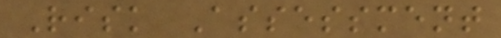Risk Assessment
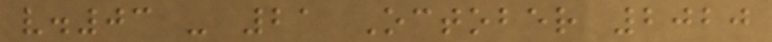v.03 - 21 October 2020
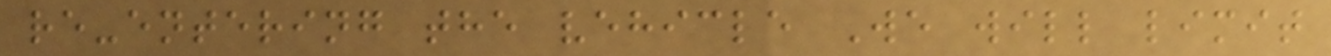re-entering the vehicle We will limit
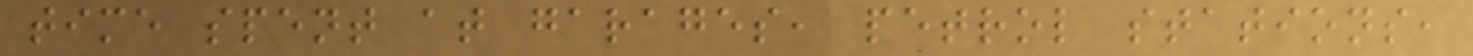time spent at garages, petrol stations,
